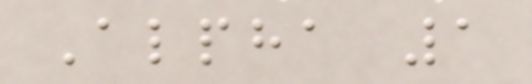Alpha 1
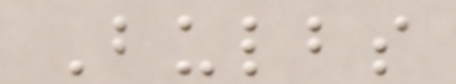Bulbs
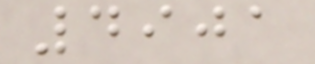4901
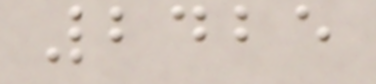2425
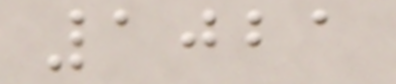1021
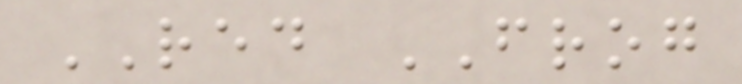RED FROG
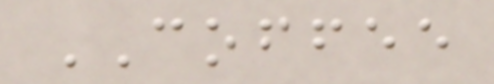COFFEE
